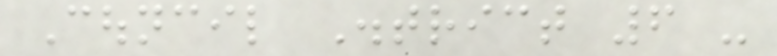Council District 6 -
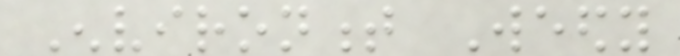Environment Weedy
